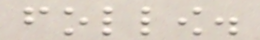follow.
